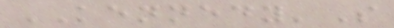KENNEDY'S
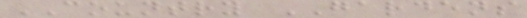COUNTRY GARDENS
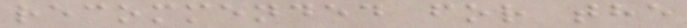recommended for the
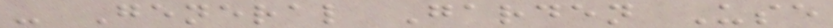- General Garden Use
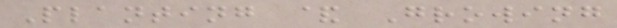Planting & Growing
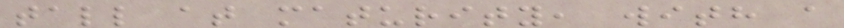tall at maturity, with a
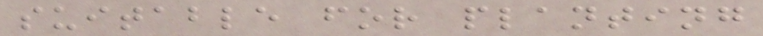suitable for planting
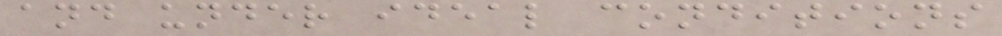and under ideal conditions
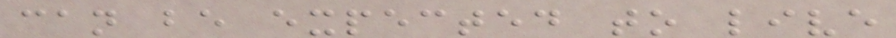can be expected to live
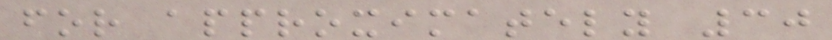for approximately 30
